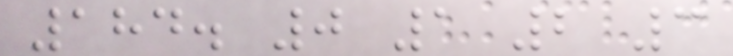184. 0 1 2 3
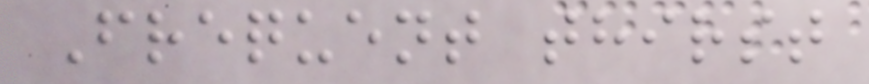Frequent thirst
